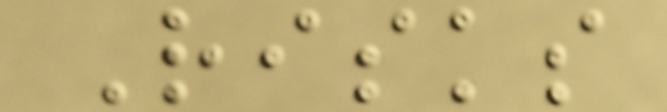Risks
